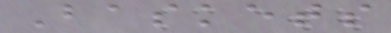Baskets
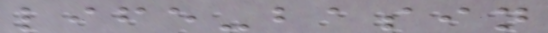life-basin
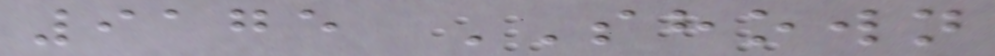9175 SHOWN
